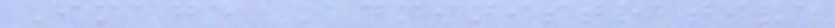Image Administrative
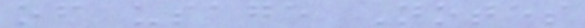of usage Notes
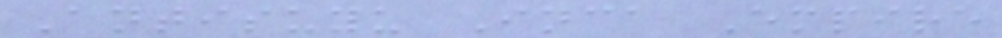Antisuyu Inca Empire
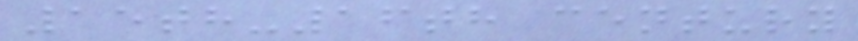15th-16th century
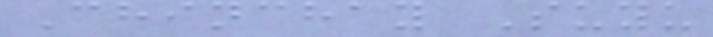Chinchay Suyu
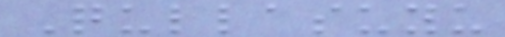Qullasuyu
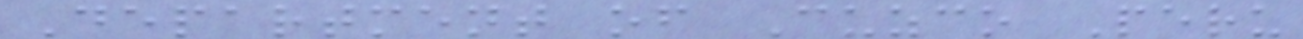Department of Cuzco Peru
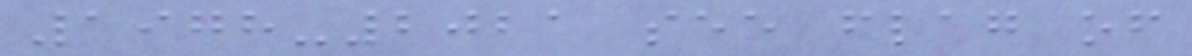1978-2021 see flag of
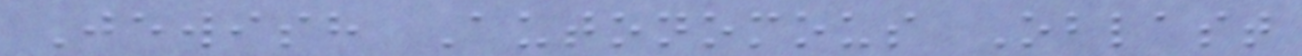Jewish Autonomous Oblast
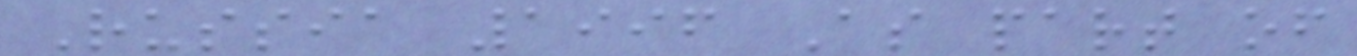Russia 1996 As part of
